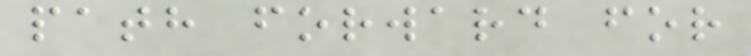path forward for
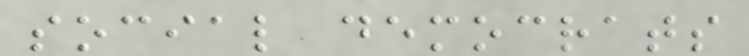social democrats
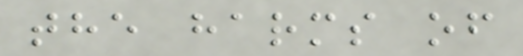the harms of
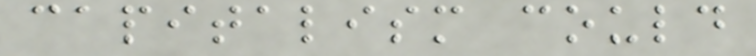capitalism could
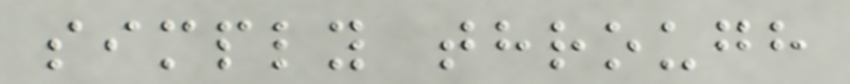simply through
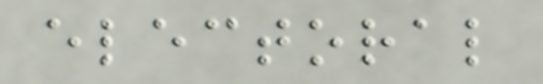electoral
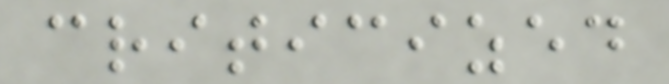criticized
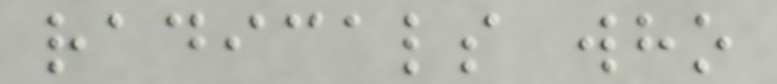radicals who
